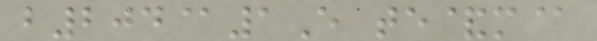b204@1E te&m@
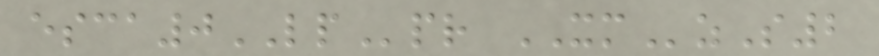esca0LPpr XMzS2
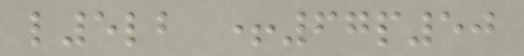l5lb +67p50
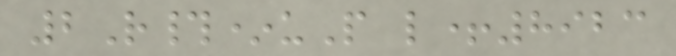2R#*uP l+8923
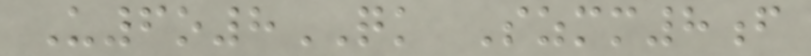U6o8QK Szmm8f
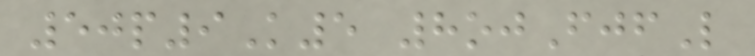50p9K5 8ojFjfL
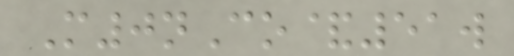M0nCo&51w
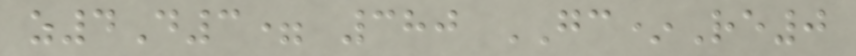z4D3= 380 GC*Re0
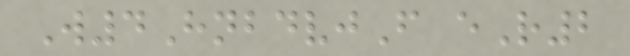W4HnbdvjF eR2
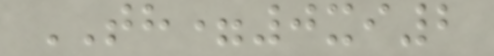TH=0xi2
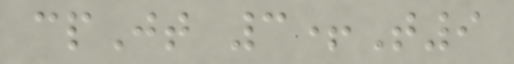cpJt 3+T9
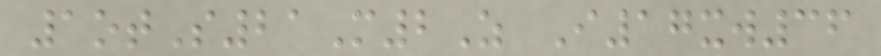1otS21M2Z I17xw36
